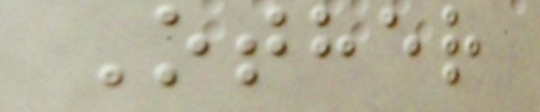Other
